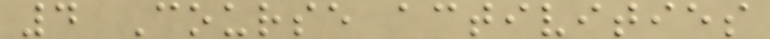4 Course activities
